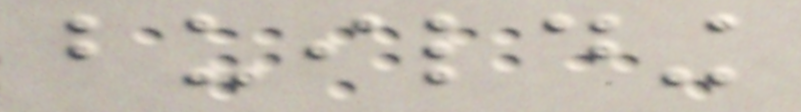building
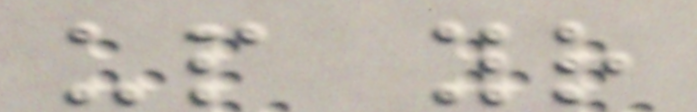up your
